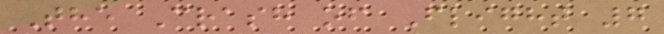The Crash of Flight 7
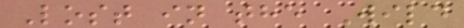Lost in the Wild
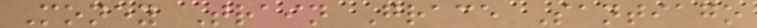Money Train Grace Santiago
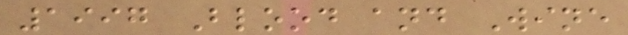1997 Blood and Wine
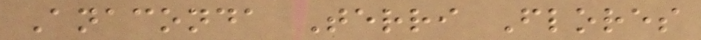Anaconda Terri Flores
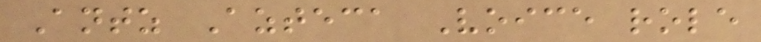Antz Azteca Voice role
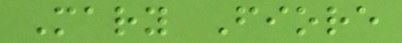Mary Fiore
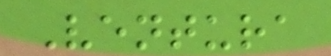Ventura
